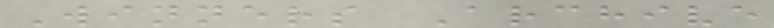Winners Archive
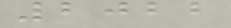2022
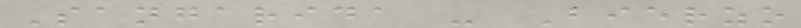Sangarida - Bierzo
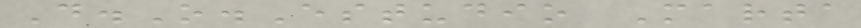D.O.Estudio Marta
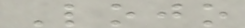Lojo
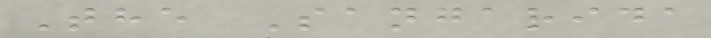The Sangarida
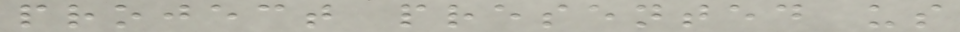project presented us
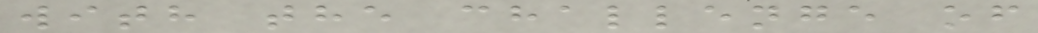with the challenge of
